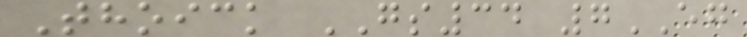Thoick GS34 7EG
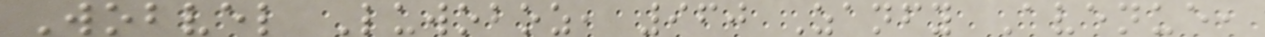Wobvel Luwoboz, 960 Zanfy Avenue,
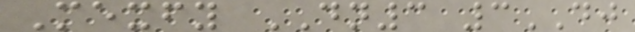Mexfy DN3 3DJ
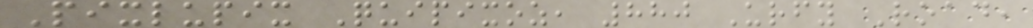Pixlupix Quipixoz, 880 Urfy Road,
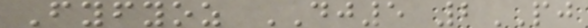Fyfyoz DJ5 2PJ
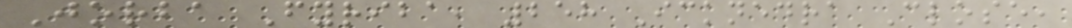Jorba Fyriba, 258 Icknedra Close,
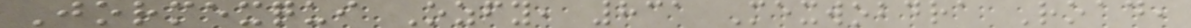Jormexqui Ozfy, 831 Mexwobdra Road,
